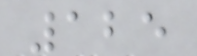125
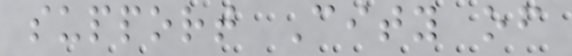support City of
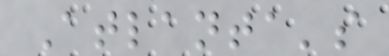Atlanta's
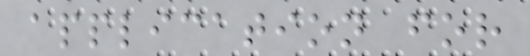application for
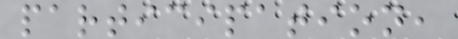participation,
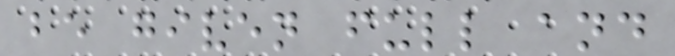be given full and
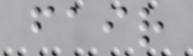fair
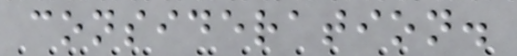consideration.
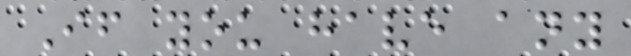If you have any
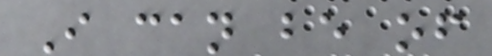I can be of
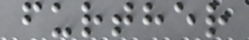further
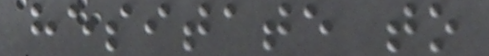hesitate to
